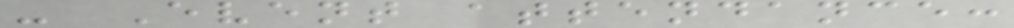- Event attendance:
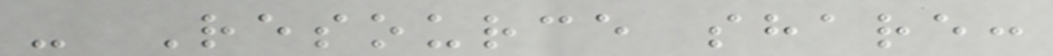- Resource share:
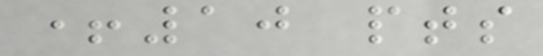+10 pts
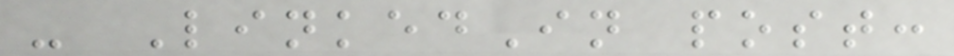- LinkedIn post:
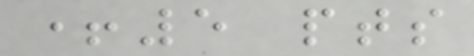+5 pts
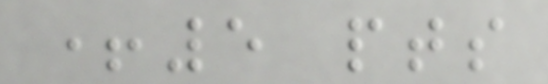+5 pts
